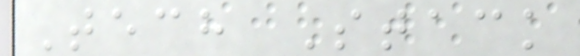Tech Stack
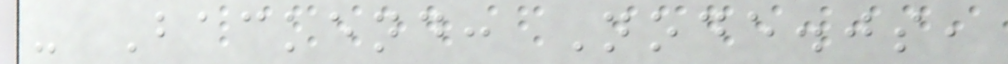- Backend: Node.js,
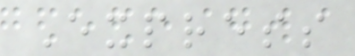Express
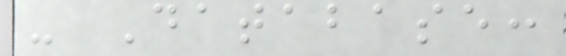- Database:
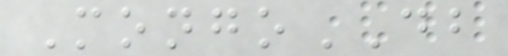MongoDB
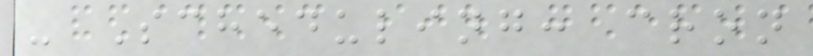- Scheduling: cron
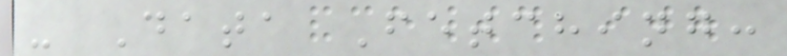- Data Fetching:
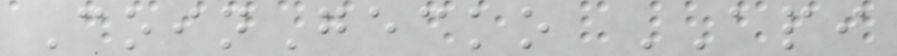CoinGecko API
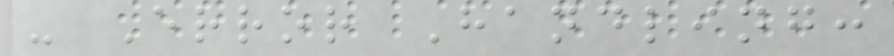- Error Handling:
